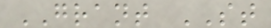GRANT ST
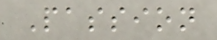Passion
